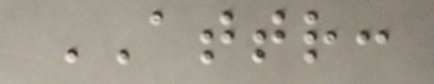ATTR:
